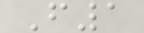F1
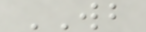WB
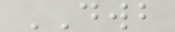DWB
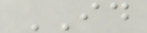ID
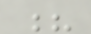?
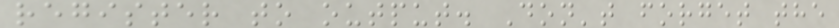register to output. Don't forget the
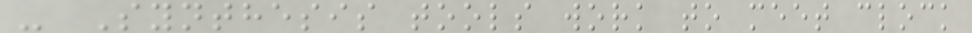- Synthesis tools work to meet clock
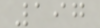197
